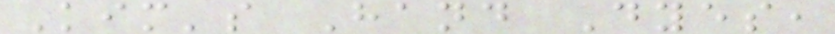Kim's Hand Dyes,
